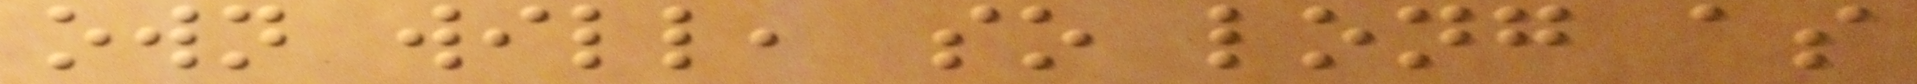own will, so long as
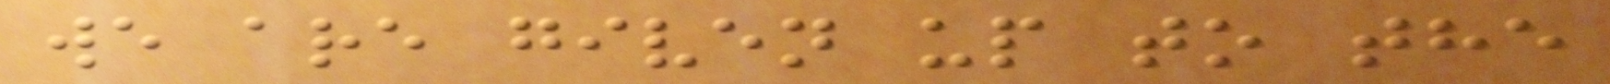we are given up to the
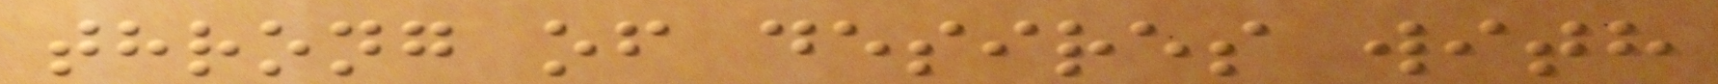throng of desires with
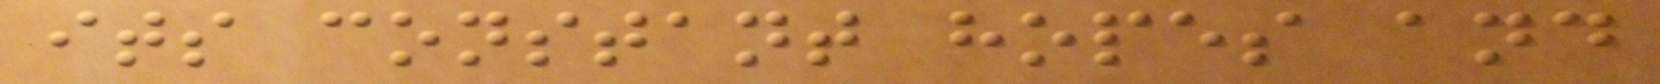its constant hopes and
